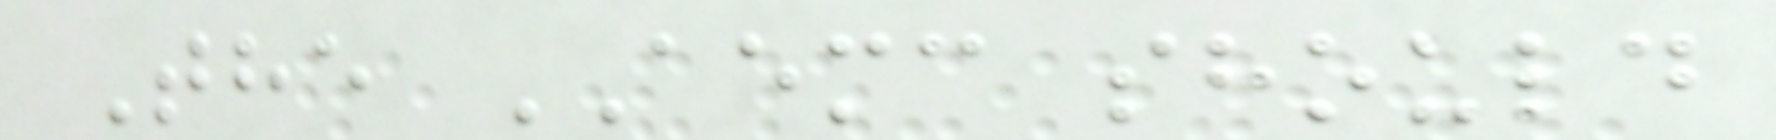The AEMC should
